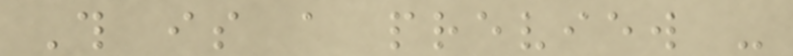This is a preview -
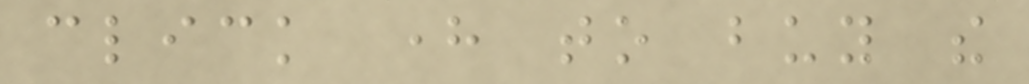click here to buy the
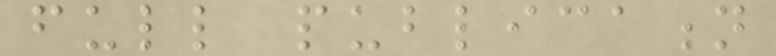full publication
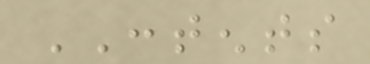CONTENTS
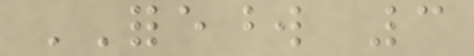FOREWORD 3
